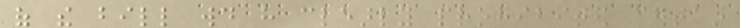of the bill would have clearly prohibited certain
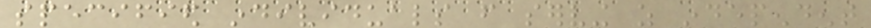specified individuals from serving as independent
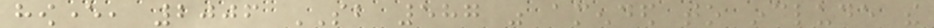however, 2006 SB 587 was amended to include the
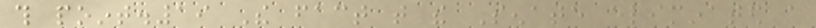this point.19 The fact that the Senate eliminated a
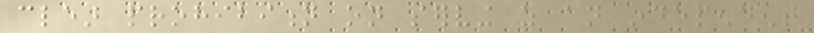clear prohibition on serving as an independent
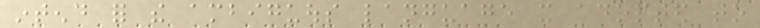intend for the ambiguous language it adopted to
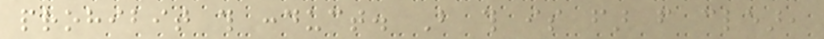prohibit this conduct. But this is far from clear,
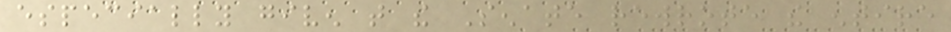especially given that the Senate rewrote the entire
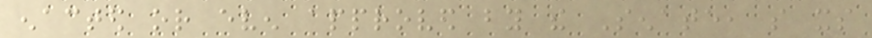enacted or even approved by the Senate, so its
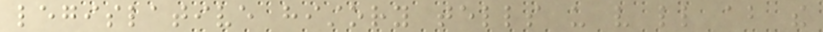legislative history tells us very little about the
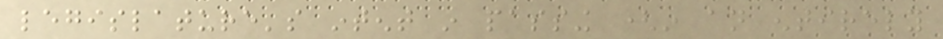legislature's intent in passing (in an entirely
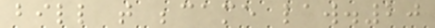bill that became law.20
